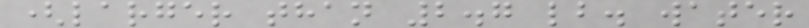(larger than 2.7 lb. water
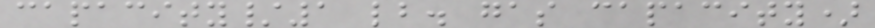capacity/1 lb. gas capacity)
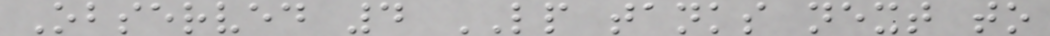Observed 4 LP tanks next to
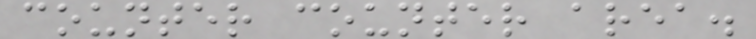counter counter area.
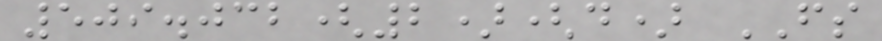509.032(2)(d) FS
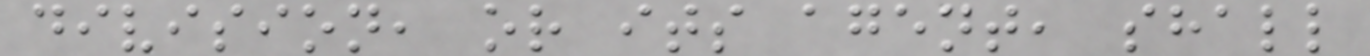division, or its agent, shall
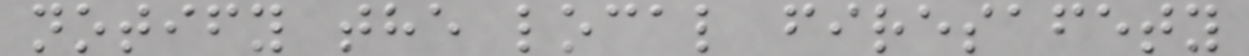notify the local firesafety
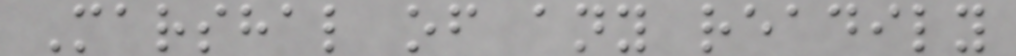Marshal of any readily
